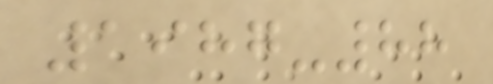1987-88
